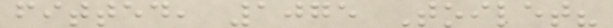fitted, 1075 Toilet?
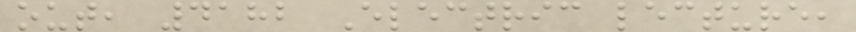out, 4182 Electric lecture,
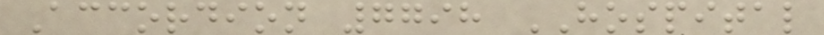Accordion 7798 HOSPITAL
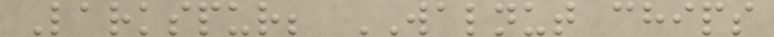Larkspur; WALNUT chips
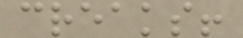creaks!
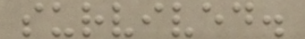survived.
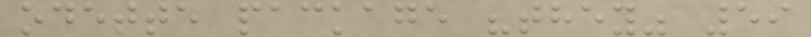odette package "they" 59
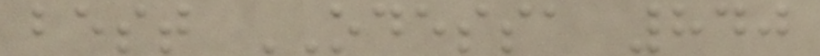best ODESSA 840
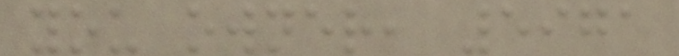you owner, 5971
